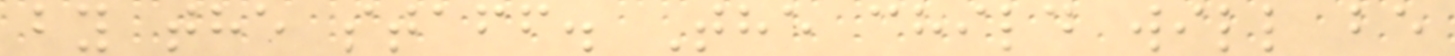by the staff. The child will be
